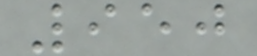950
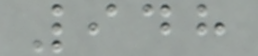948
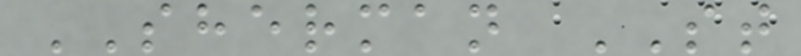SHERMAN ST
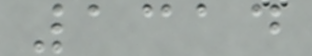1314
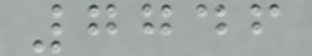7746
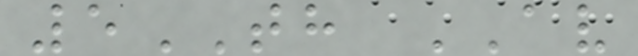5TH AV
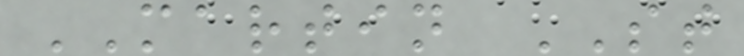MARTIN ST
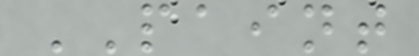PAINT
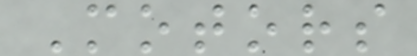Motors
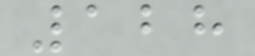128
